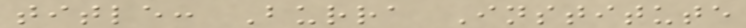title: Burra Institute
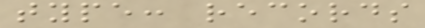type: records
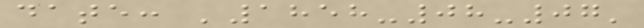date: '1858-08-07'
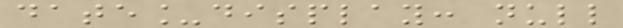date_display: null
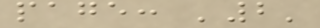page: '2'
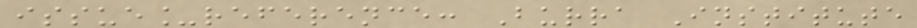issue_reference: Burra Institute
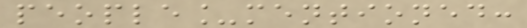people_mentioned:
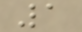1
